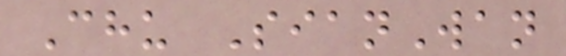Chu SianWan
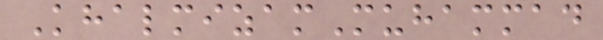KhalmizamMuhammad
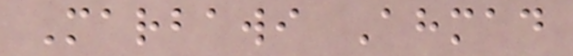Marbawi Ahmad
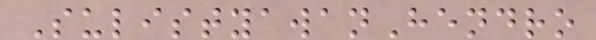SulistyawanHendro
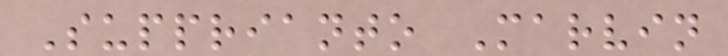Supprianto Marvin
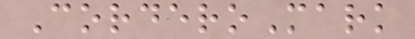CorderoMark
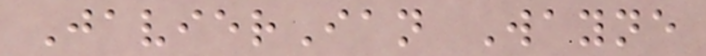JavierIan Wayne
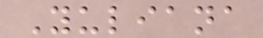Yuliana
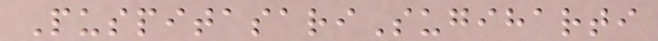PuspitasariSugiharti
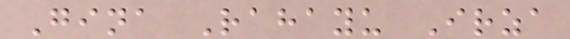Gina Rahayu Irza
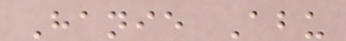Hanie Abu
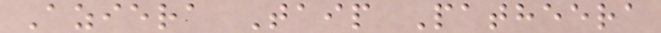Aziera Taip Patheera
